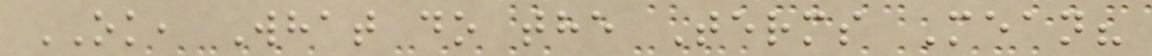OK, What do the Terms Mean?
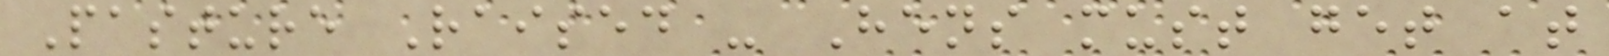Pasture Raised - Hens must get at
